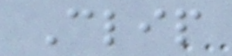Clip
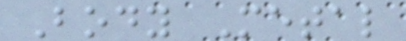Body Metal
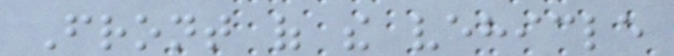Front of the vehicle
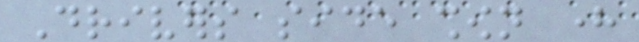Drivers side shown here
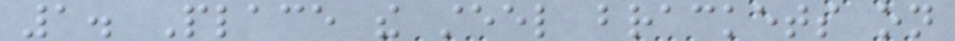1. Place the steel brackets on
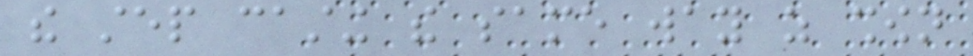the step casting the same way as shown
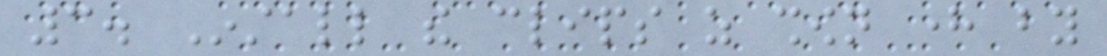3. Install the clips as shown here by
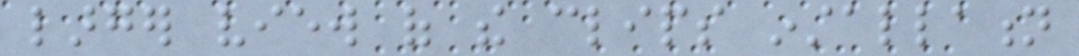larger view of the clips installation
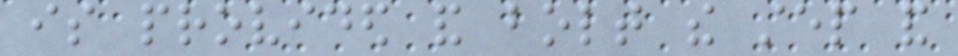is provided and bolt the step and
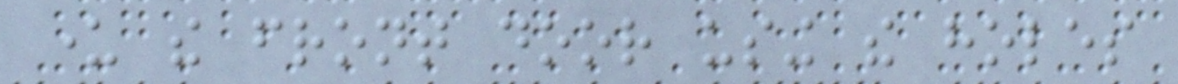under the front door using the holes
